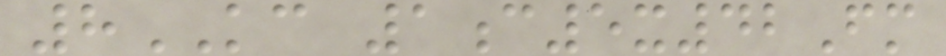8KC 1c5x42Fm
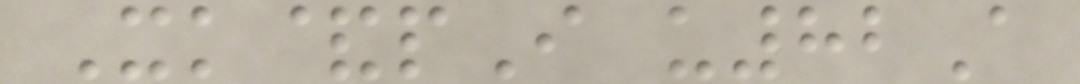Xk&pI u82A
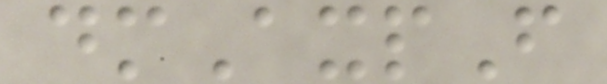dmAxpF
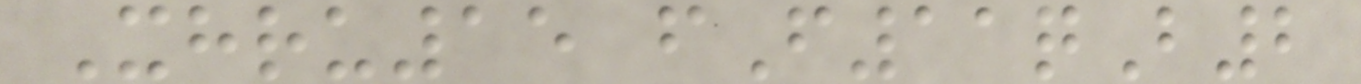Xhru15 fF11qB2
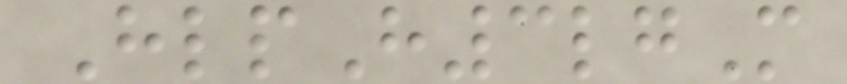HlpH3lgM
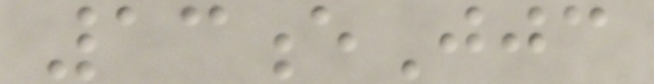13eJjc
